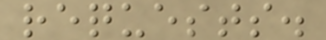requests.
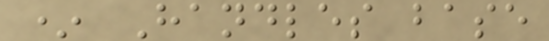* Handles base
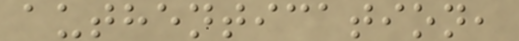authentication,
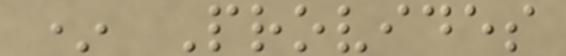* Provides
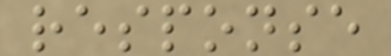response
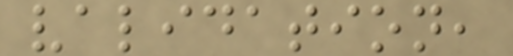validation,
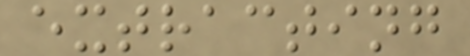extracting
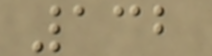132
